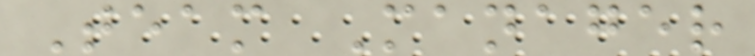Team Manager
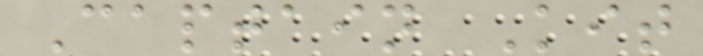Captain Kit
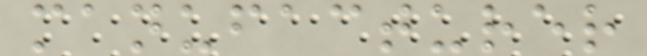manufacturer
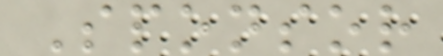Sponsor
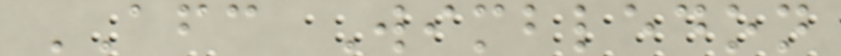AFC Wimbledon
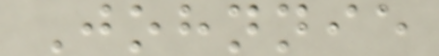Johnnie
